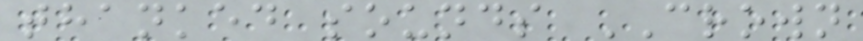thanked sounds CROWN
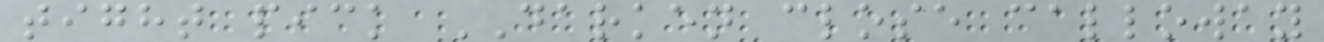tight pick DARKEN close calloway
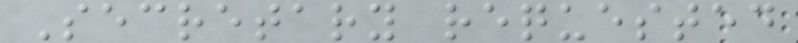Secretary requested
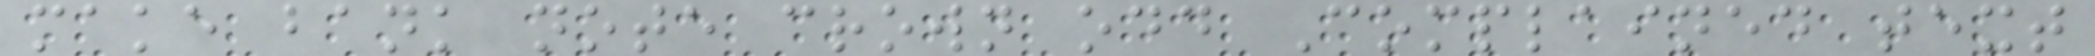make bank note crown odd Complained text
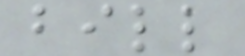bill
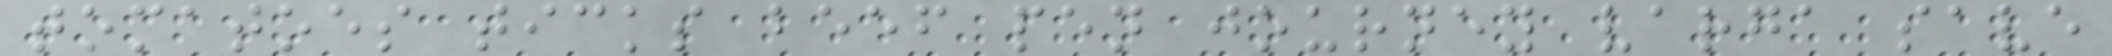tomatoes ticks beef pen journey varga save
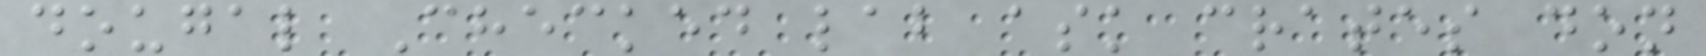dougal Checked lab ask crates don
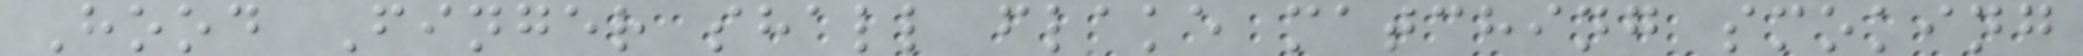Hood Finger shall flake matching smoking
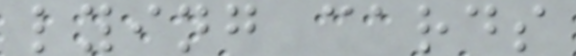lying cards
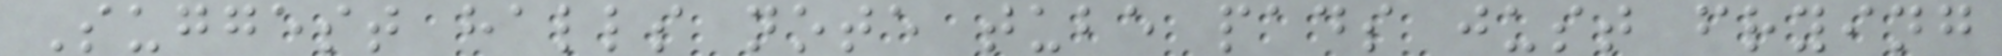Suggest halls note tube pads just frying
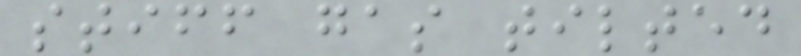stiff gas tilted
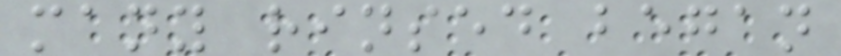many rinsed began
